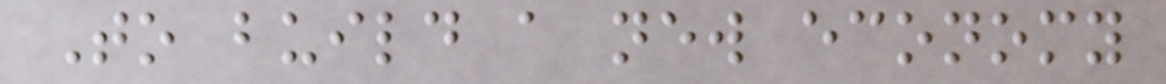To build a new economy
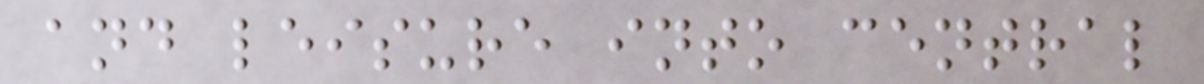and leisure into central
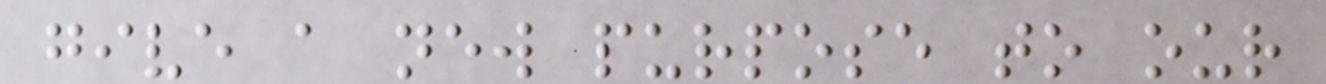give a new purpose to our
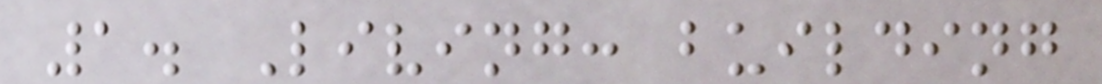1. Living: building
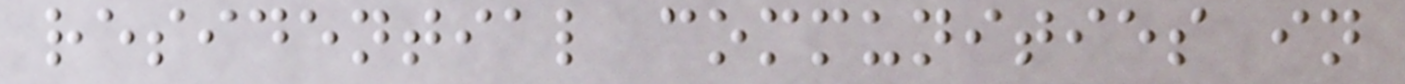residential communities in
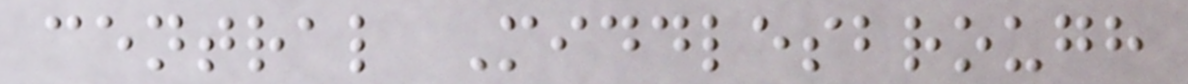central Middlesbrough
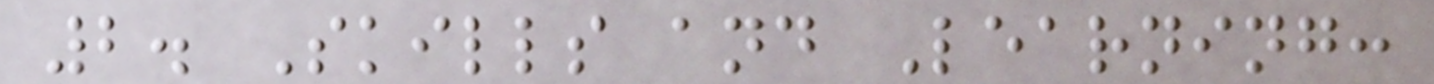2. Skills and Learning:
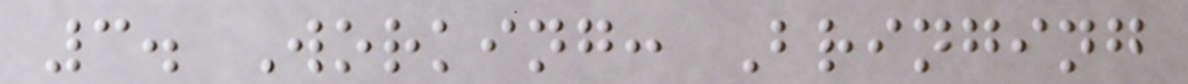3. Working: Bringing
